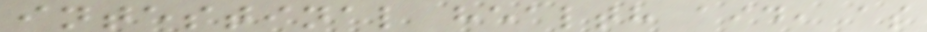intestinal health aid, as
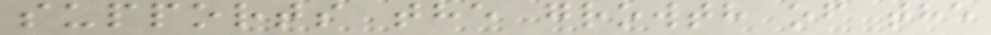supports the growth of the
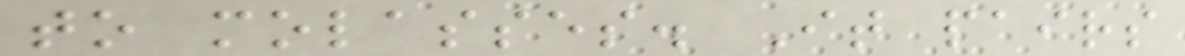to molasses. It pairs
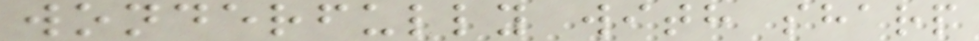wonderfully with sharp
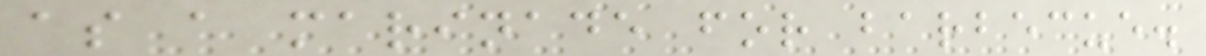as a marinade for barbecue.
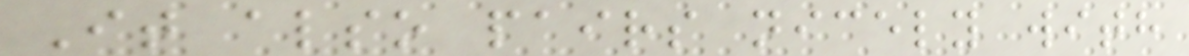It also pairs nicely with
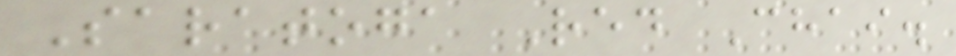Saratoga Red Chai.
